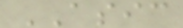ASIC
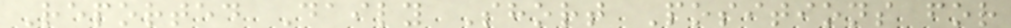Reported Daily Short Positions for
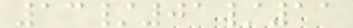13/01/11
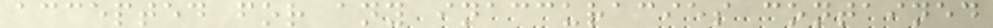accepted for any inaccuracies contained
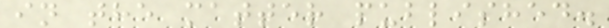in the matter published.
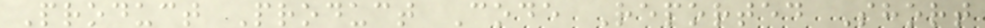Product Product Code Reported Short
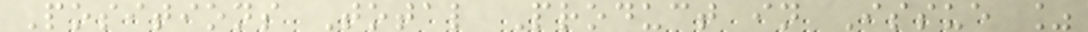Positions Total Product in Issue %
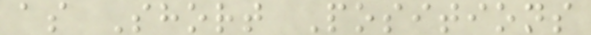as Short Positions
